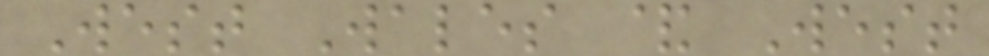West Wales & West
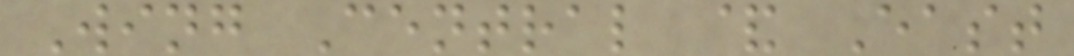Wing Central & East
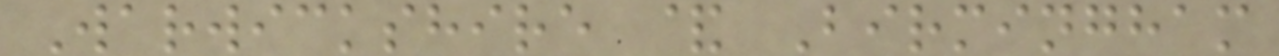Warwickshire & Birmingham
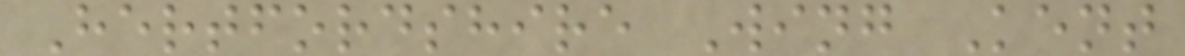Hertfordshire Wing Kent
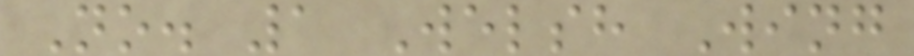No. 1 Welsh Wing
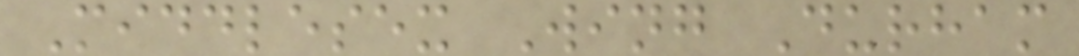Middlesex Wing Durham
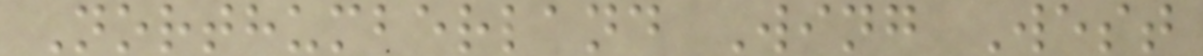Northumberland Wing West
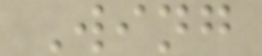Wing
